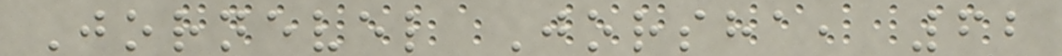Jornevel Jorsha, 62
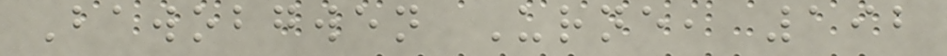Bawobgwen Urne, 192
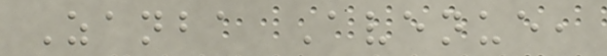Zanba Avenue,
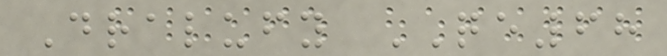Dralufy QE68
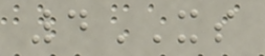4XS
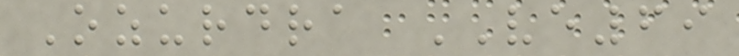Ozurdra VE69
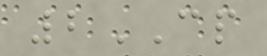2CP
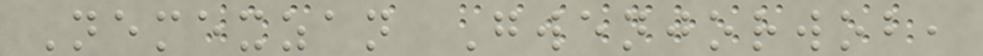Nemexzan Gwenjorwob,
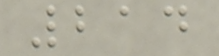214
